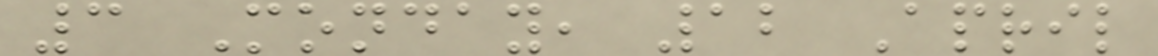3 Monday, 12 April
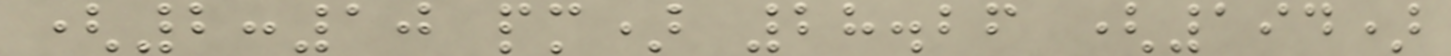(2:10 pm) 28.26 (194)
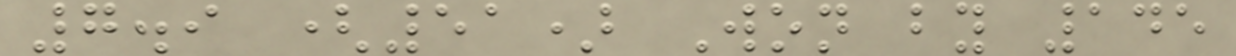7.9 (51) Won by 145
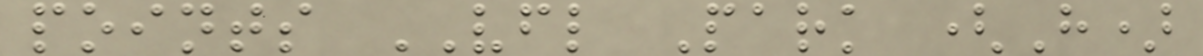points VFL Park (H)
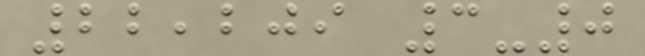22,209 3-0
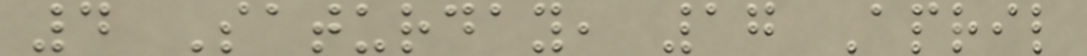4 Saturday, 17 April
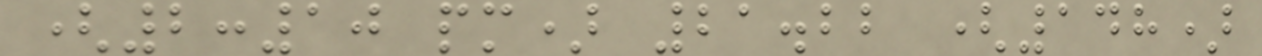(2:10 pm) 21.22 (148)
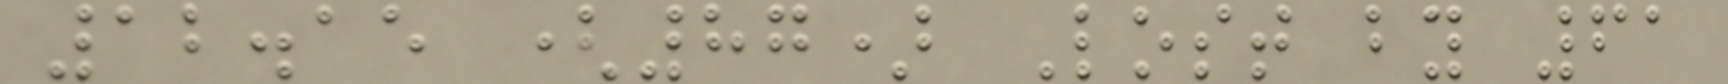12.15 (87) Lost by 61
